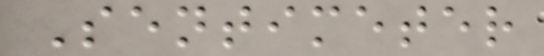Sentimeter
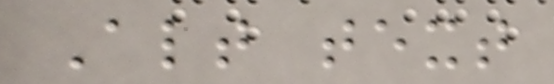Alt text
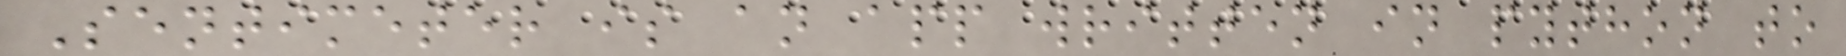Sentimeter is an app written in python to
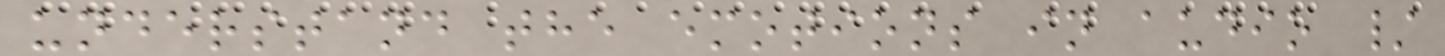understand the emotions in audio /
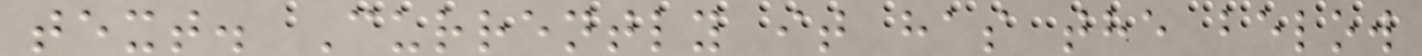text. Currently it has the below
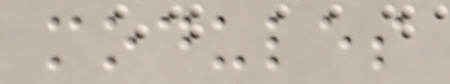modules
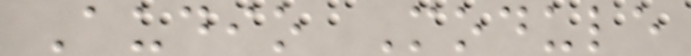Audio Module
